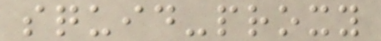squid-proxy
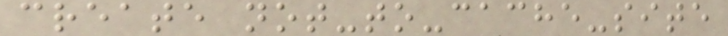create not-to-cache-site
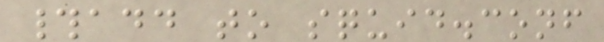#add to squid.conf
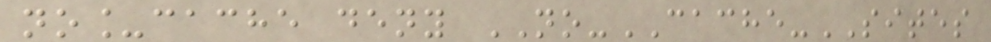no_cache deny NO-CACHE-SITES
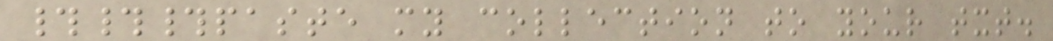###paste my collection to your txt.
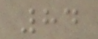84
